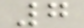7
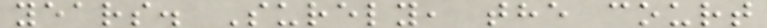years. Surely, the court
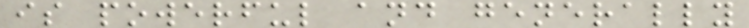is powerful and generally
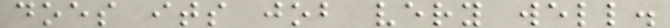does its job very well.
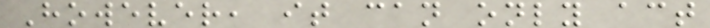However, it can only act
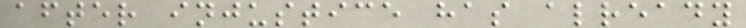after injustice has already
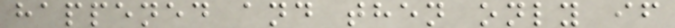happened and then only if
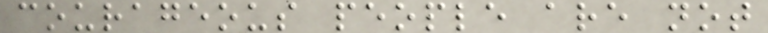courageous people are not
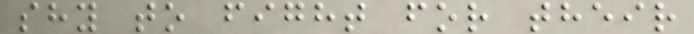shy to fight for their
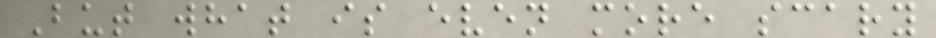But what is even more scary
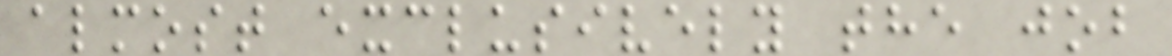almost exclusively the job
